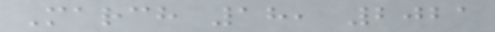March 18, 2021
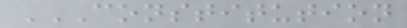CONSTITUTION
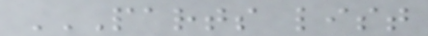PARTS LIST
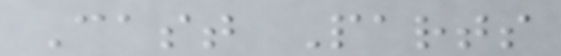Cast Parts
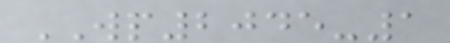WP2045-1
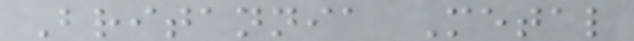Britannia Metal
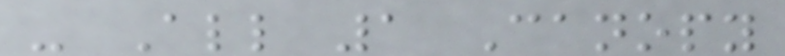- All 1 Canopy
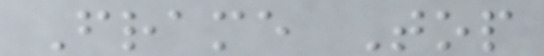Frame Top
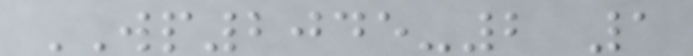WP2045-2 1
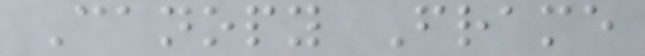Canopy Frame
